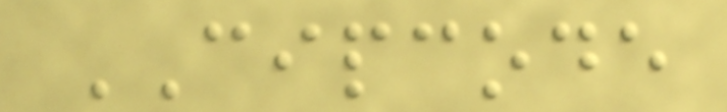CIPCODE
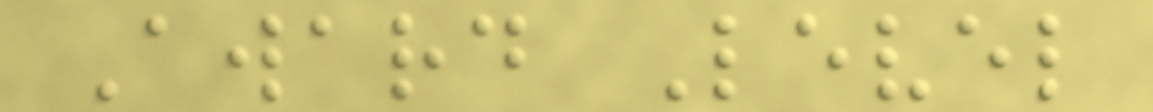Award Level
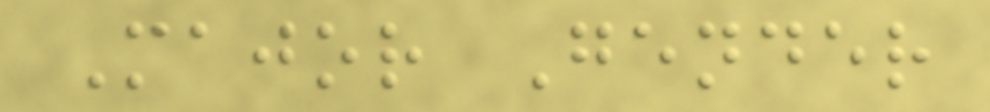Major Gender
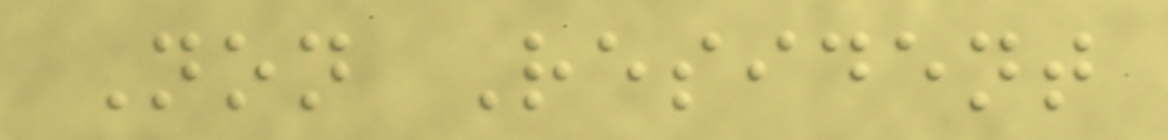Non Resident
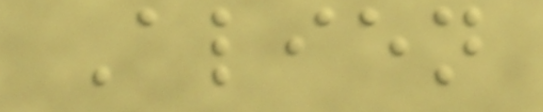Alien
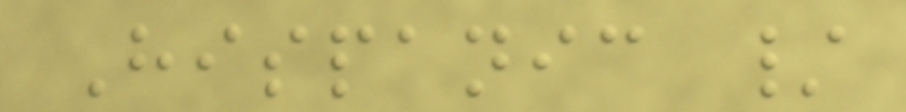Hispanic /
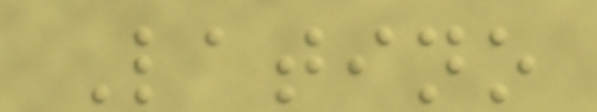Latino
